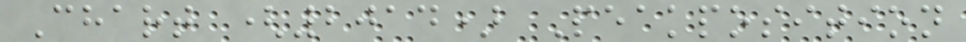Chart (2014) Peakposition
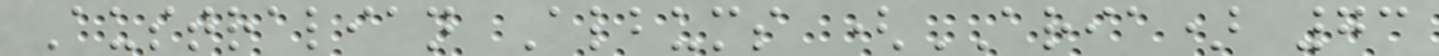Australian Albums (ARIA) 73
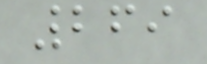269
